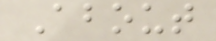About
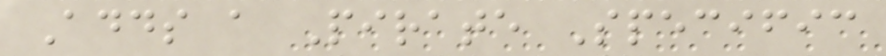Adds a Pirate Specific
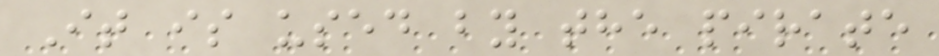It is used by the pirate
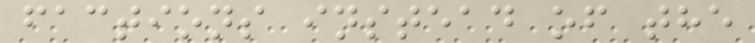factions instead of the
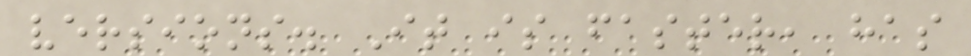versions. It is faster, has
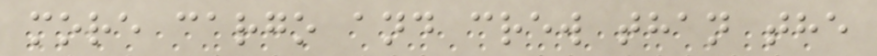more cargo and crew than the
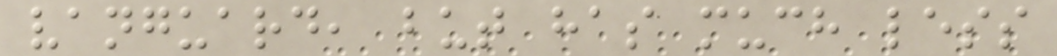vanguard, but has much less
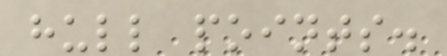hull points.
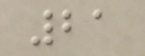21
